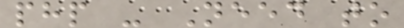php - Need to
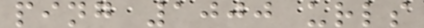ping 1000 urls
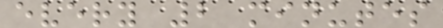every 2 minutes
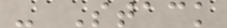- Stack
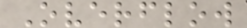Overflow
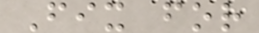Fix for
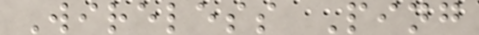Wireless Ping
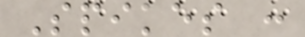Spikes :
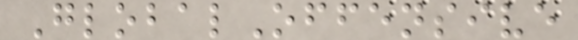GlobalOffensive
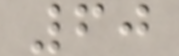60
